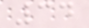34
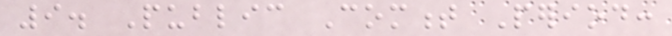9. Public Comment Period:
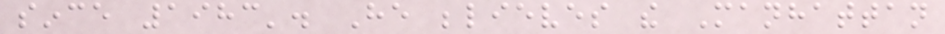since 1983'. He believes the Manhattan
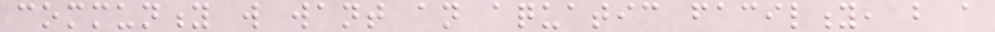community will want an aquatic facility, but a
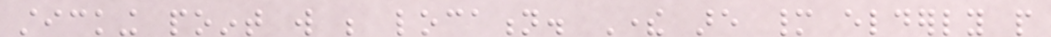sticking point will be location. There are many elderly people
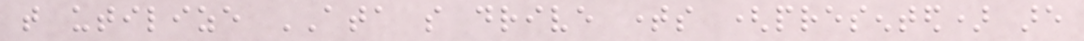that utilize ATA so drive times (presented) are
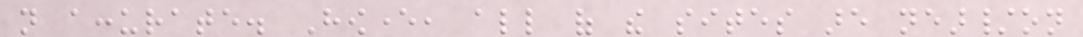not accurate. However, all of the sites are near/on
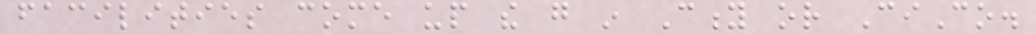facilities come up the go in City or CiCo.
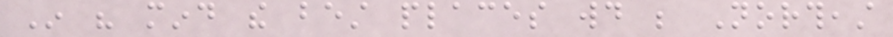In his mind the best places would be Northeast
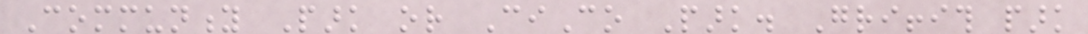Community Park or CiCo Park. Griffith park
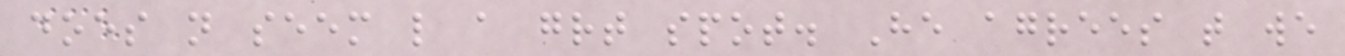does not seem like a great spot. He agrees that we
